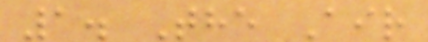1. The Air
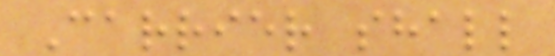Carrier shall
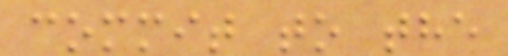commit to the
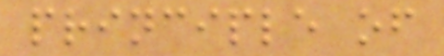principle of
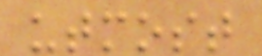utmost
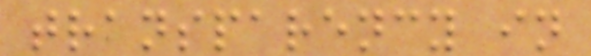transparency in
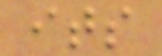its
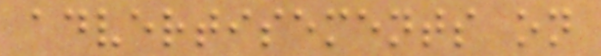advertisements on
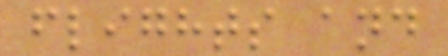flights and
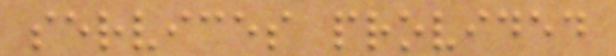services provided
